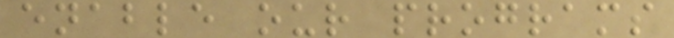enable our programs
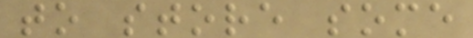to store some
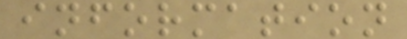information
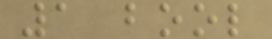1 bool
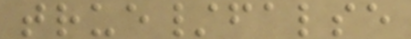true/false
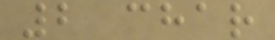2 char
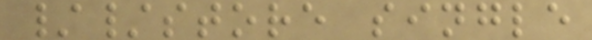//store single
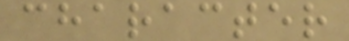character
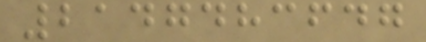2147483647
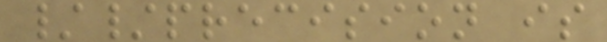//precision is
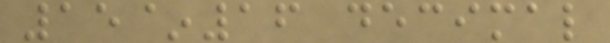15~16 decimal
